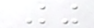King
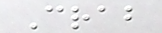Crab
